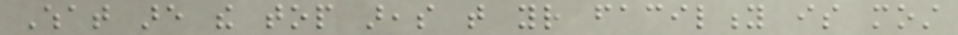What are the top areas that your facility is most
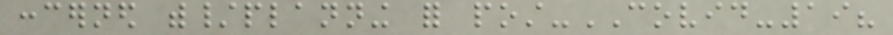concerned with/planning for post-COVID-19?
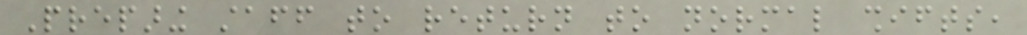Preparing staff to return to normal shifts,
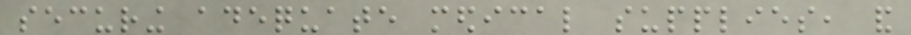securing adequate medical supplies, and
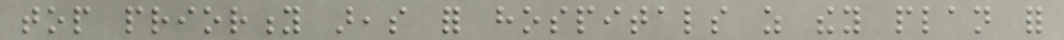top priority areas for hospitals as they plan for
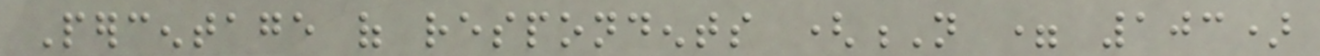Percentage of respondents (N = 103)
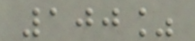100%
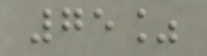75%
